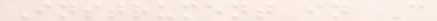Instrument in C
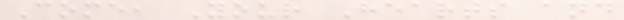Come, Your Hearts and
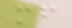mf
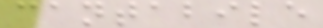cantabile
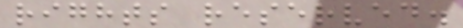rights reserved.
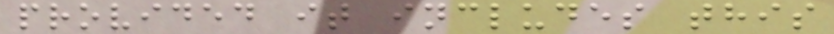provided it includes this
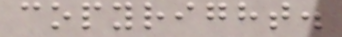copyright.
